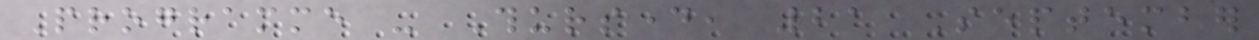Programme - Thursday, 21 September
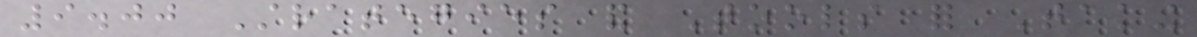9.00 Strategies and Tools for Taking
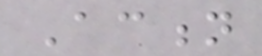Action
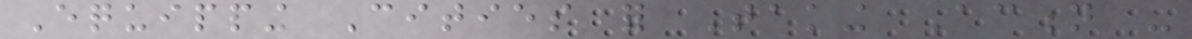Equipping Cities for Taking Action -
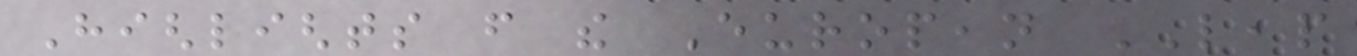Highlights from the European LEAP
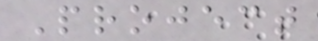Project
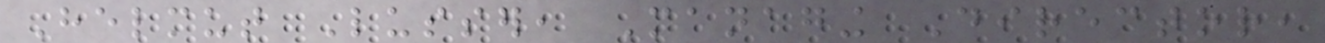Helmut Lusser, Managing Director,
